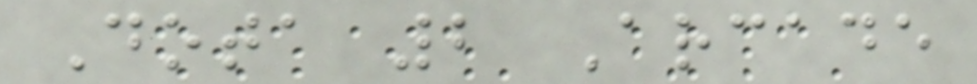Dota 2 Arcade
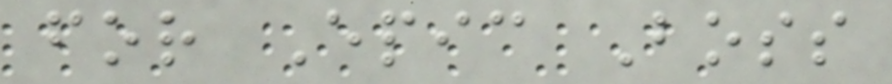for Epic Boss
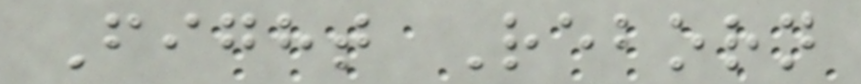Fight Reborn
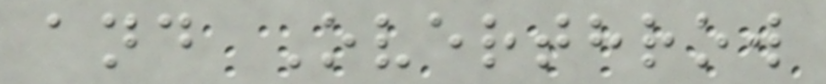and Overthrow
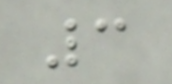3
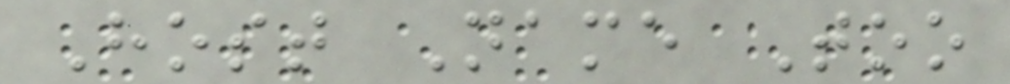Host Name Too
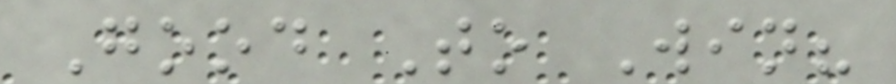Good To Win?
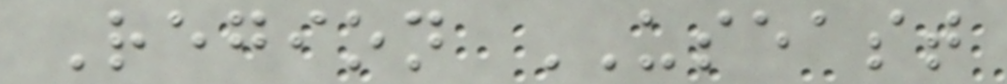Region USEAST
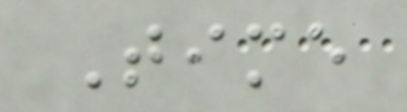Time
